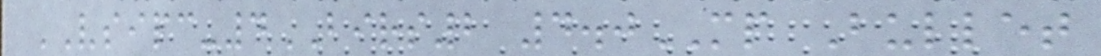VSIPC-4BIRS2 4.0MP Bullet
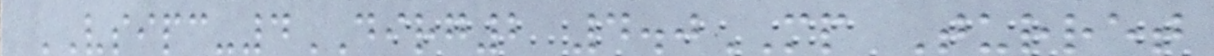VSIPC-4DIRG2 4.0MP Turret
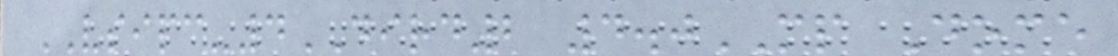VSIPC-4DIRD2 4.0MP Dome
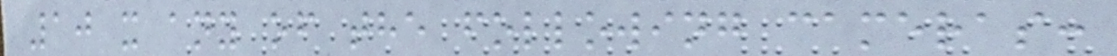10 x any of the following cameras:
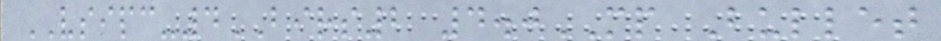VSIPC-4BIRS2 4.0MP Bullet
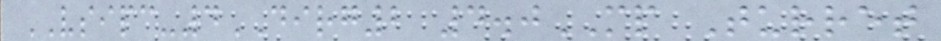VSIPC-4DIRG2 4.0MP Turret
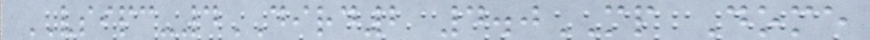VSIPC-4DIRD2 4.0MP Dome
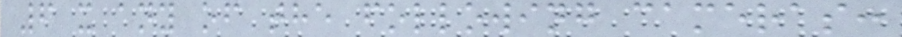6 x any of the following cameras:
